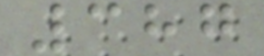387
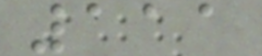111
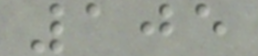105
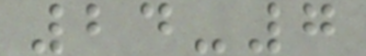24-7
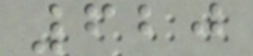620
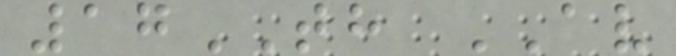17TH AV
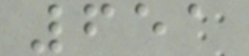651
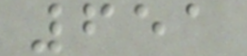651
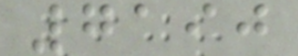7190
